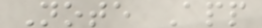Note App
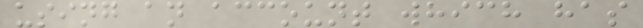using an account which has
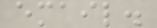email.
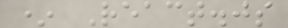* React.js
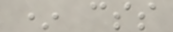* css
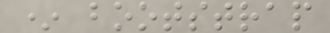* bootstrap
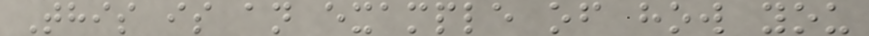This is an example of how you
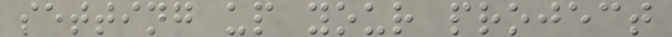setting up your project
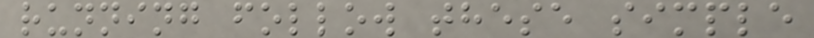running follow these simple
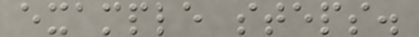example steps.
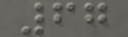67
